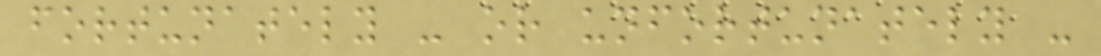fortunately - or unfortunately -
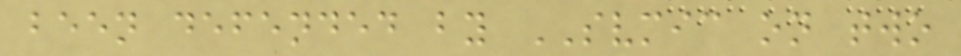been defended by SVMIC on two
